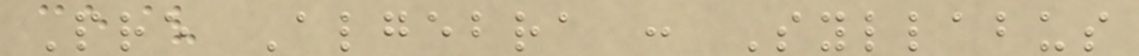Pre Algebra : Syllabus
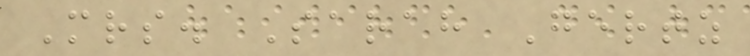Mrs. Sarah Gertz
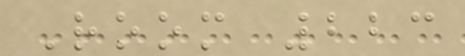Room 223
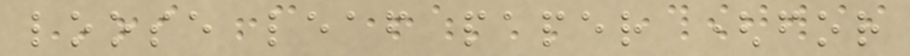loose leaf paper (for
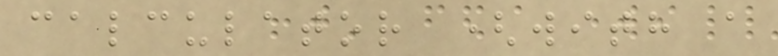calculator (with a
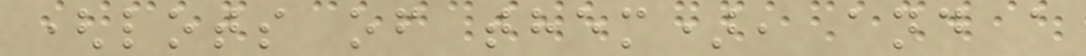(lots of them), and a
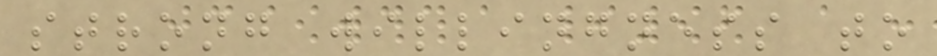strong willingness to
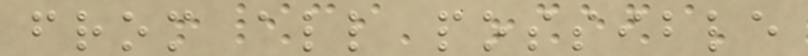from all possible
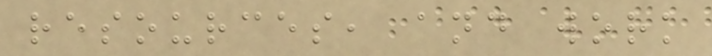resources, and work
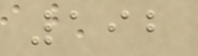192
